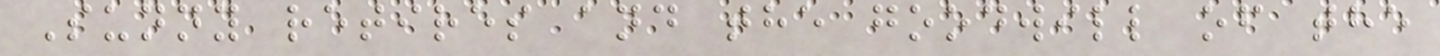Sunny retires and the goodwill of the
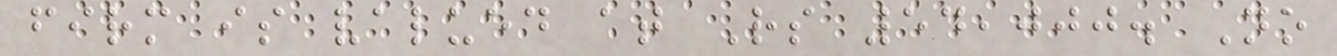firm is valued at Rs 54,000. No
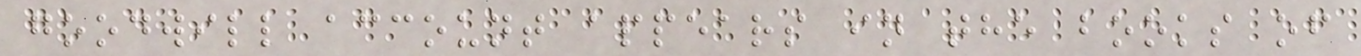goodwill account appears in the books of
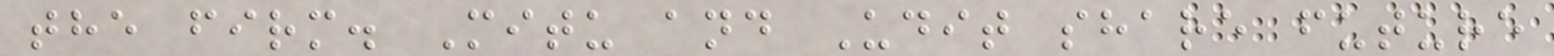the firm. Mitu and Udit share future
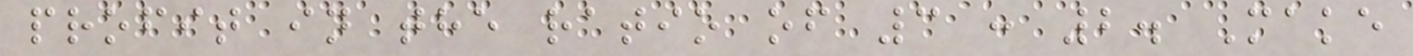profit in the ratio of 3 : 2. Make
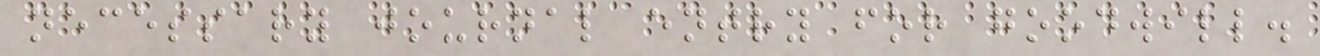necessary journal entry for goodwill.
